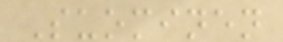Suominen
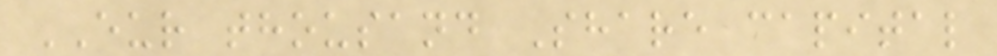EUR thousand Share capital
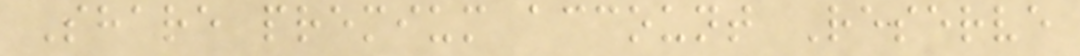Share premium account Reserve
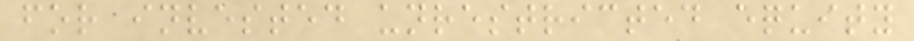for invested unrestricted equity
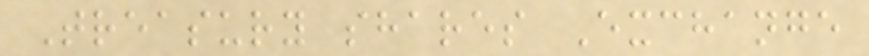Treasury shares Exchange
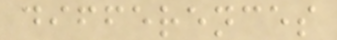differences
